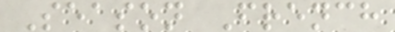Season French
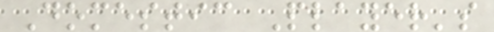Domestic Player's
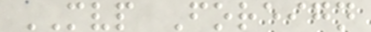MVP Foreign
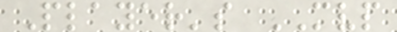Player's MVP
